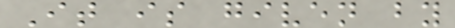It is given by
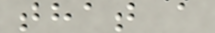that a
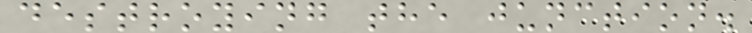destroying the junction.
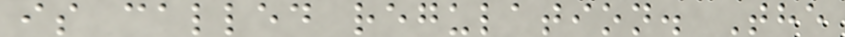is called regulation. The
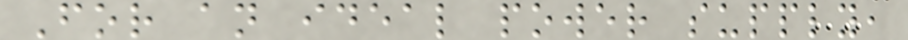For an ideal power supply,
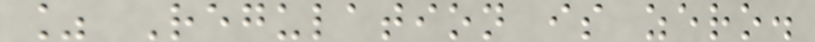% Regulation is zero.
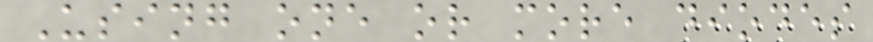Using one or more diodes
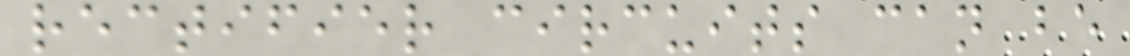rectifier circuits can be
